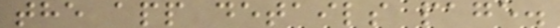the app details page.
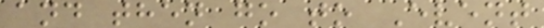and then go to Event
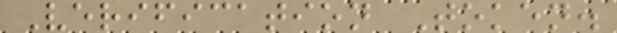Verification Token.
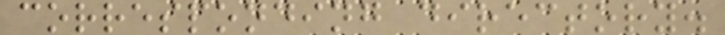corresponding directory.
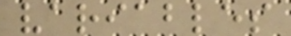variables
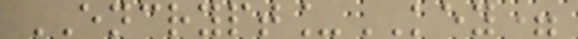ENCRYPT_KEY=
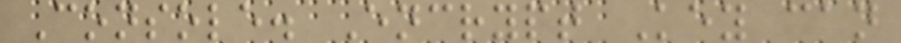Console. Encrypt Key can
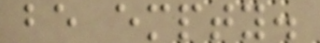be empty.
